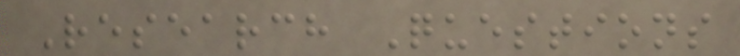Research Questions
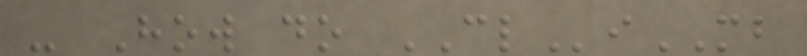- How do CLiMB
